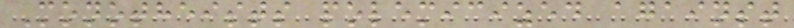Monotheists polemicized against
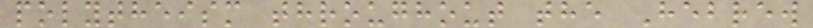polytheism throughout the Hebrew
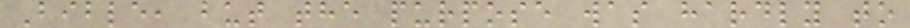Bible, but the purpose was hardly to
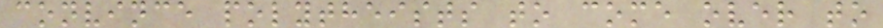convince polytheists to come over to
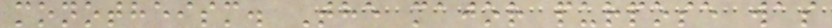monotheism. The major purpose was
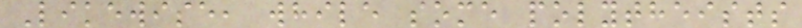Likewise, while some polytheists
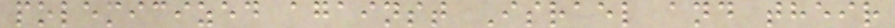polemicized against Israel and their
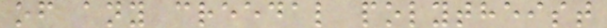of any creedal polytheist
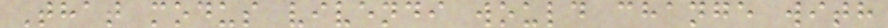That modus vivendi would change with
